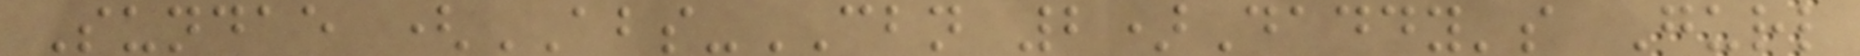Sundae (ABS-CBN 2)Daddy's Gurl
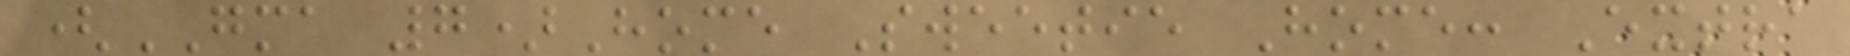(GMA 7)Home Sweetie Home: Extra
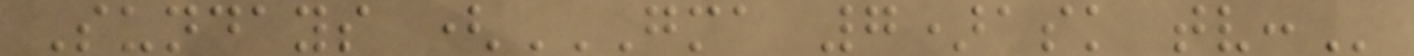Sundays (GMA 7)ASK TV:
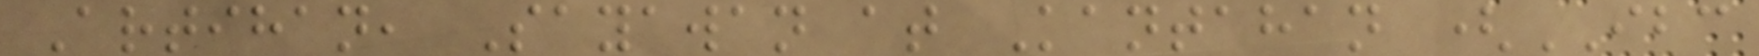Artihan, Sayawan at Kantahan (IBC
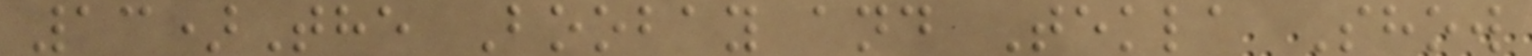13)The Boobay and Tekla Show
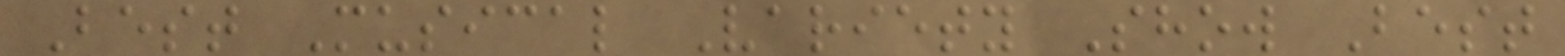Best Musical Variety Show Best
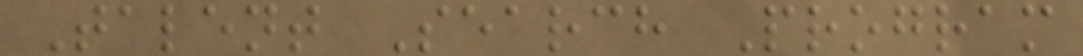Talent Search Program
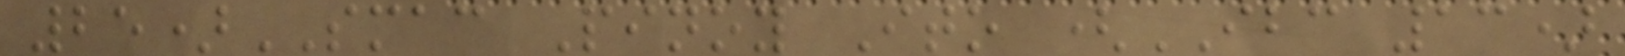25)SMAC Pinoy Ito (IBC 13)
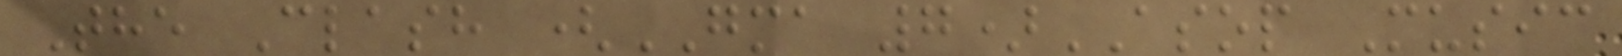The Clash (GMA 7)ASOP Music
